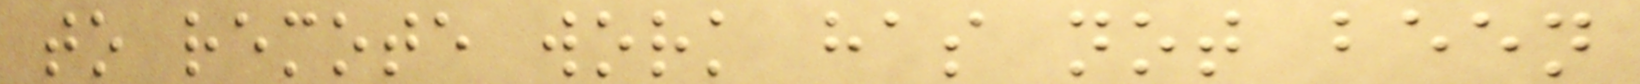to remote work has not been
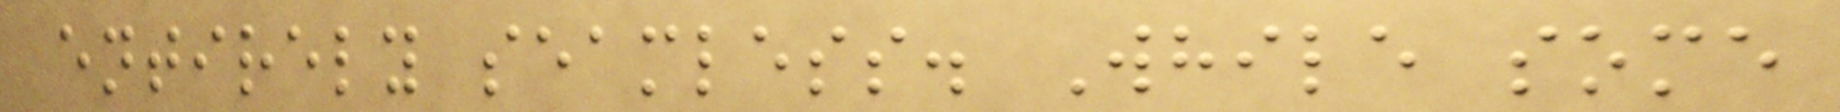entirely seamless. While some
